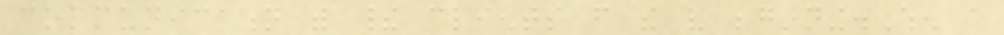communication with their clients from the very beginning.When a
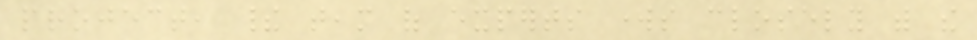project, their team of experts works closely with the
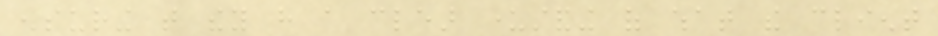ensuring that they have a clear understanding of what the client
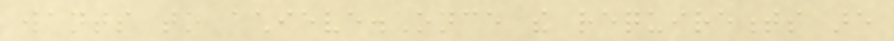wants to achieve.Once the requirements are
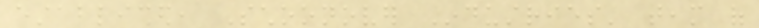established, Schoonover Industries' team of
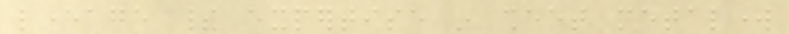leverage their expertise in sheet metalwork
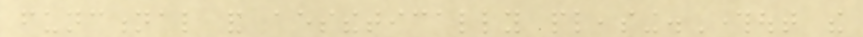functional and aesthetically pleasing.Throughout the
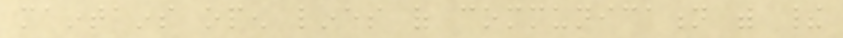maintains open lines of communication with their
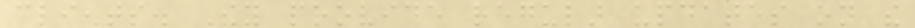clients. They provide regular updates on the
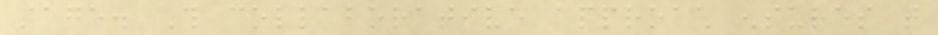stage. This collaborative approach ensures that
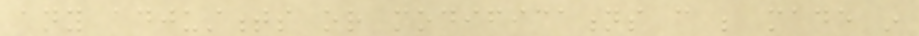any adjustments or modifications can be made in
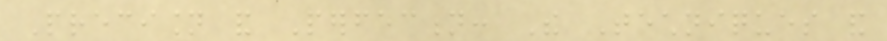Precision and Perfection: The Techniques and
